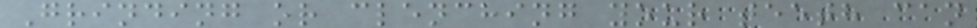Grinding or clenching your teeth can
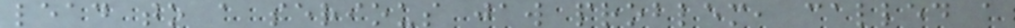lead to a serious jaw problem, called a
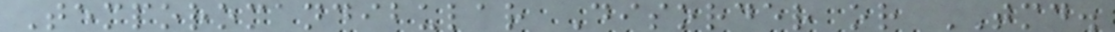Temporomandibular Disorder or TMD.
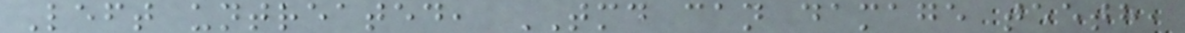Left untreated, TMD can damage teeth,
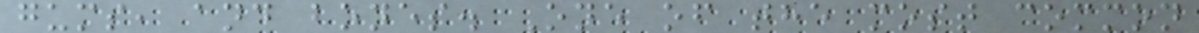gums, and bones. One of the most common
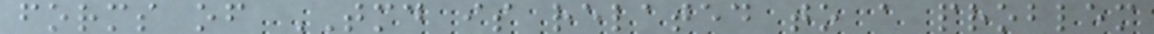forms of TMD is related to a problem
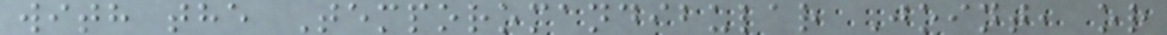with the Temporomandibular Joint, or
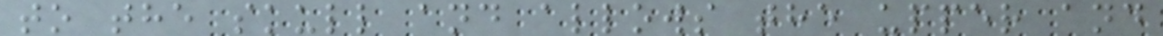to the skull and allows the upper and
